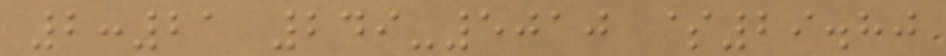2:21 249-5010 $29.80
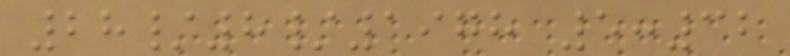28/8/1978 5:32
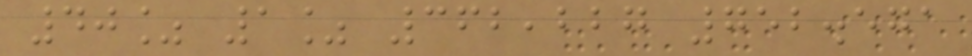40% 1% 362,227 752.571
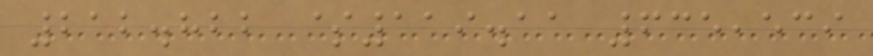212.822 $119.11 635,539
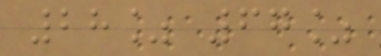28% 67%
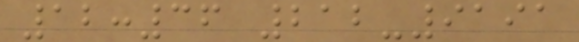12:36 212-9191
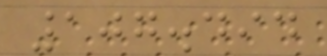107.494
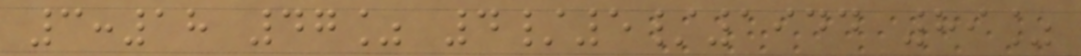3:18 47% 4/5/1944 89%
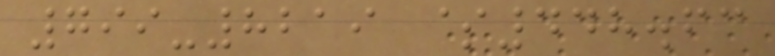799-8219 $448.63
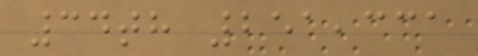34th 251,331
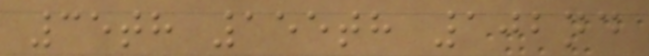35th 155th 102nd
